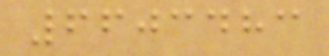6603483
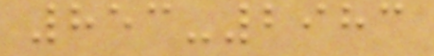853-2983
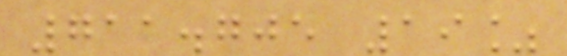711.705 19%
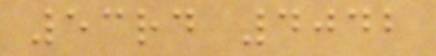53rd 4042
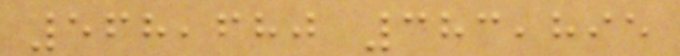568,680 383,895
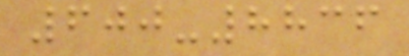600-8836
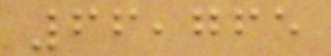66,765
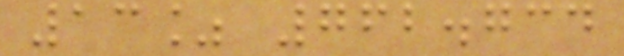13% 762.734
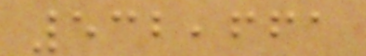532,661
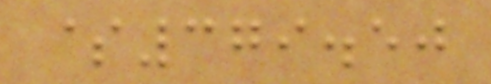$379.50
